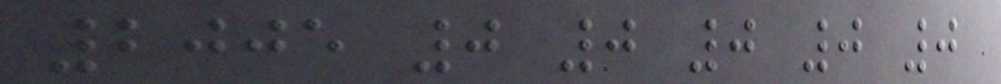2005 0 0 0 0 0
